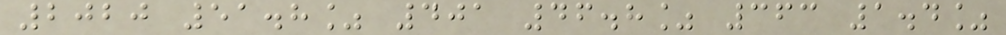2020 51.8% 401 46.8% 363 1.4%
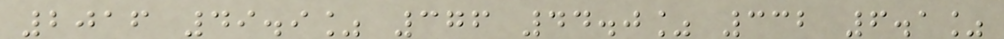2016 49.9% 376 44.0% 332 6.1%
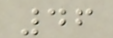46
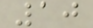10
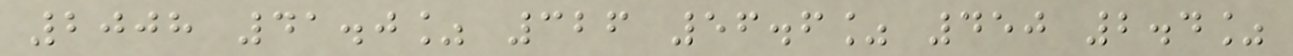2008 41.0% 326 56.6% 450 2.4%
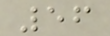56
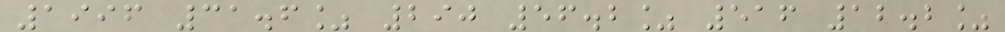1996 31.6% 290 56.2% 516 12.2%
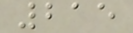215
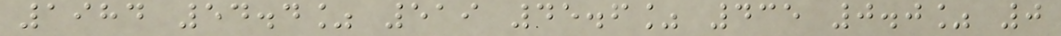1984 54.4% 519 45.6% 435 0.0% 0
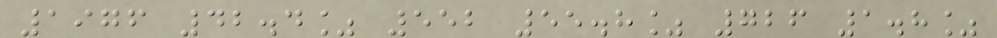1976 42.4% 552 55.8% 726 1.8%
